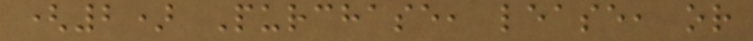(2) Purchase, lease, or
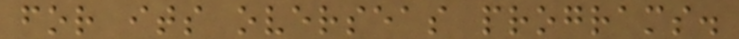for its overseas programs.
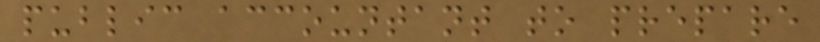public accountant to prepare
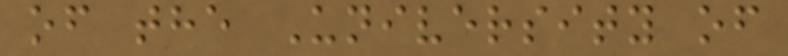of the University of
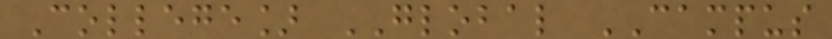College] GLOBAL CAMPUS
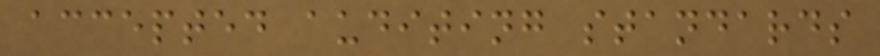accepted auditing standards
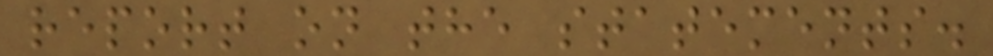report on the statements.
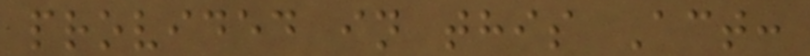provided in this Act:
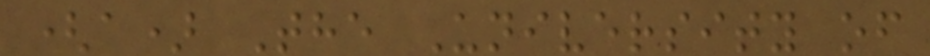(a) The University of
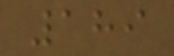189
